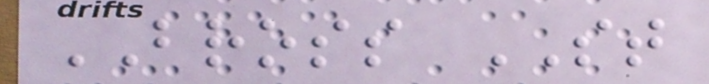BROSS ST
